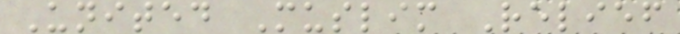United Muslim Relief
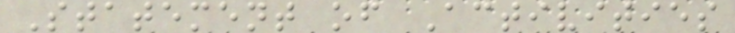Statement of Activities
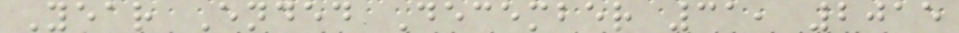Year Ended December 31, 2015
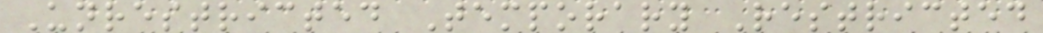Unrestricted Temporary Restricted
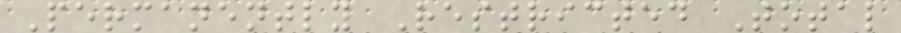Permanently Restricted Total
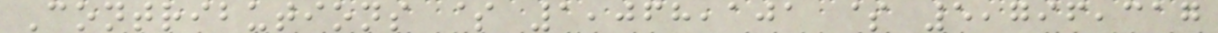Contributions $ 1,068,101 $ 5,796,317
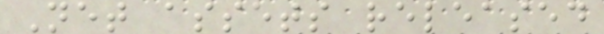Net assets released
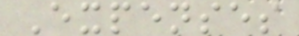Expenses
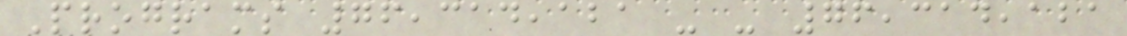Programs 76,314,121 - - 76,314,121
